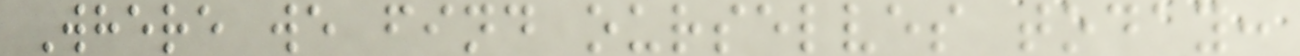Where we find ourselves today:
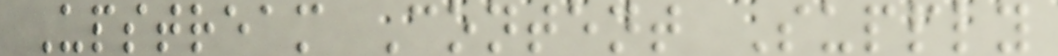Upstream Content Supply
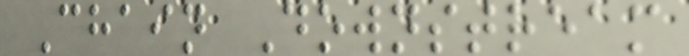Chain Downstream
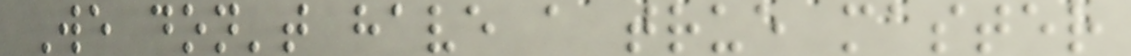We don't have a true master
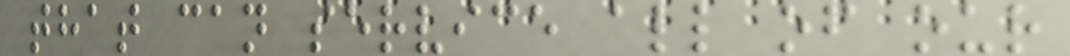that can service all of our
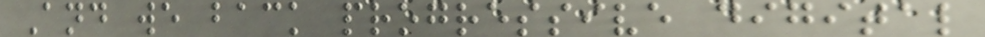And we back progressive digital
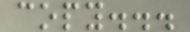copy...
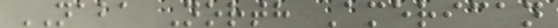NABA North American
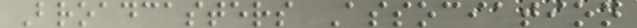Broadcasters Association
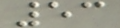53
